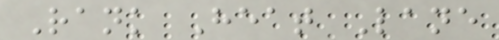Rank Heat Lane
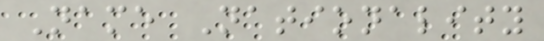Name Nationality
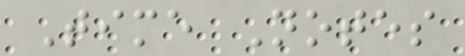Time Notes
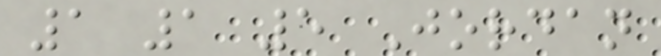1 1 5 Jordan
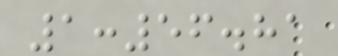1:56.81
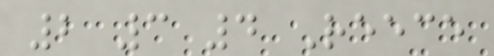2 3 4 Reece
